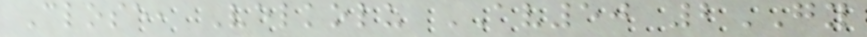Close, Velkolu AV50 2GY
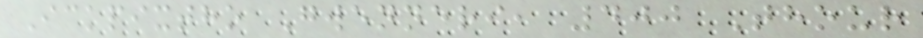Ickpixtho Gwenneri, 400 Thour
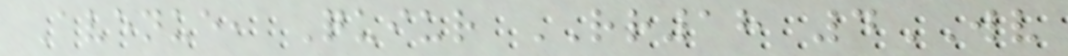Avenue, Quiur RR18 4WV
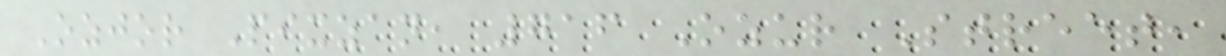Ozjor Pixzan, 716 Ozur Street,
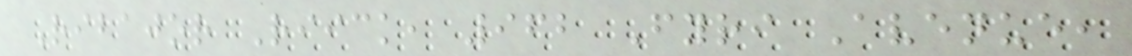Ribajor Riick, 962 Fyri Avenue,
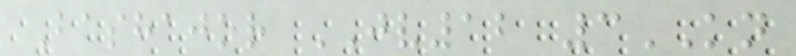Bashajor JV12 3KN
